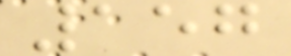157
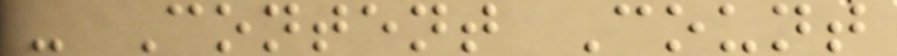- Content Count
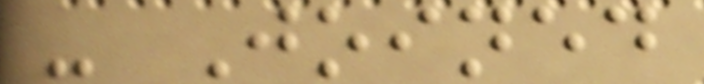- Joined
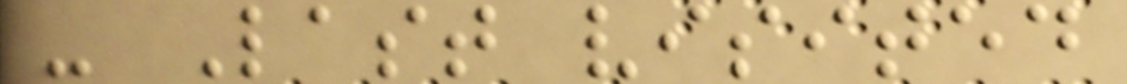- Last visited
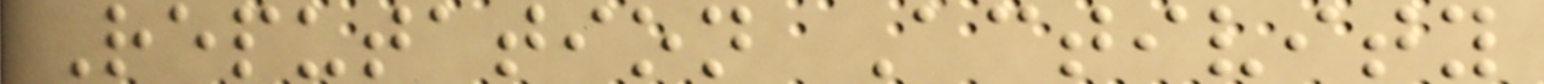Reputation Activity
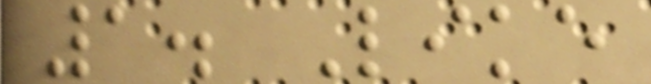1. Like
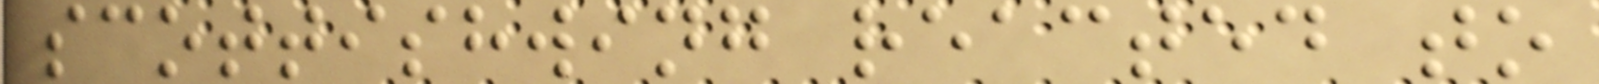scottishwing reacted to
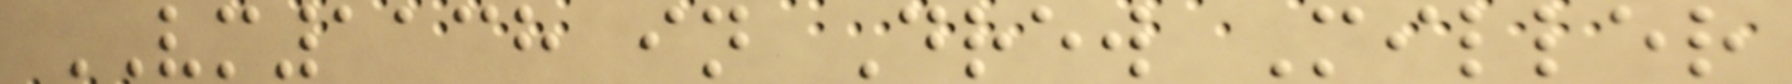VM1138 in Drew Miller
